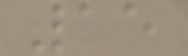15
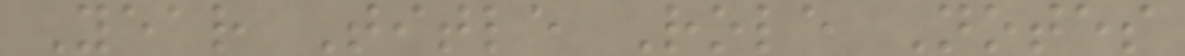Year Title Role Notes
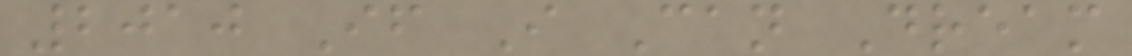2010 If I Can Dream
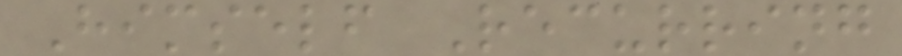Himself Recurring
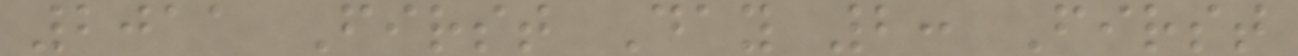2011 First Day 2: First
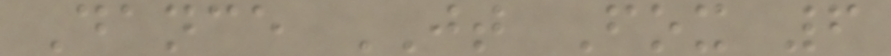Dance JT Fox 6
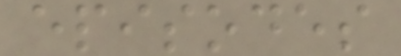episodes
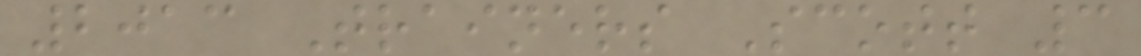2013 Trainers Scott 3
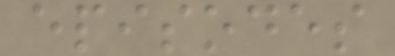episodes
